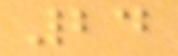24
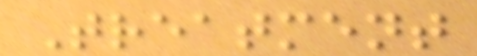Treatment
